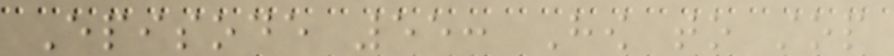Episode 55: How to stop
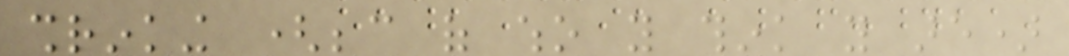shrinking (because of who you think you are)
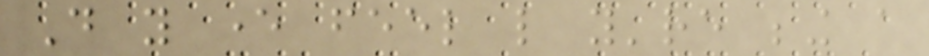Do you ever feel like you're being a
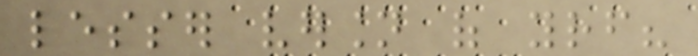lesser version of yourself?
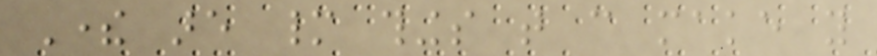There are many things that can make you
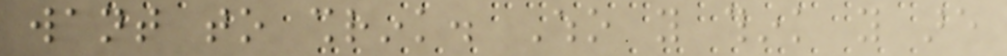want to shrink. Who you think you are
